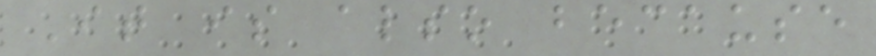It is also because
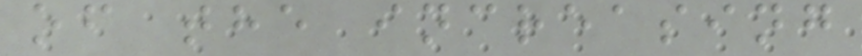of the increasing
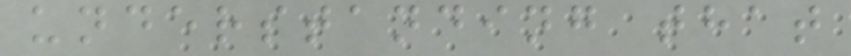understanding that
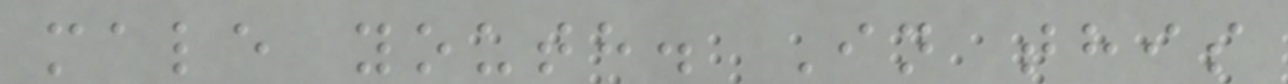male youth. In this
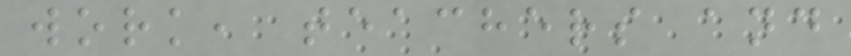work, teachers and
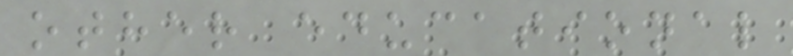other educational
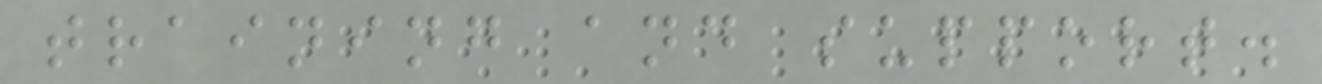training and support.
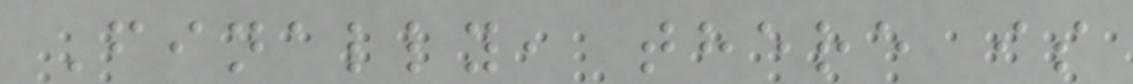Finally, there is
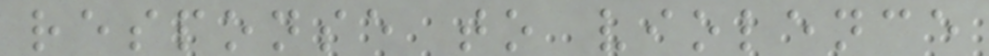response to violence
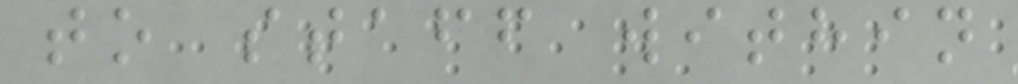to staff within
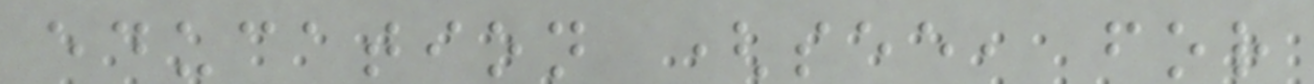education (see, for
